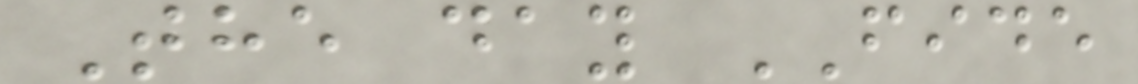The day FIDE
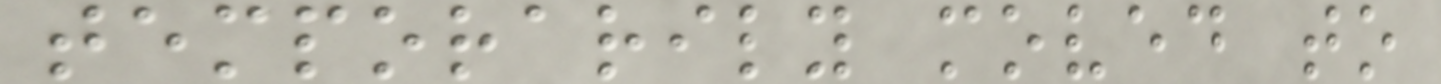temporarily moved to
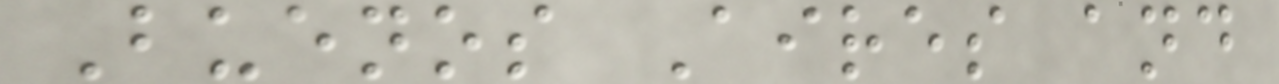Buenos Aires and
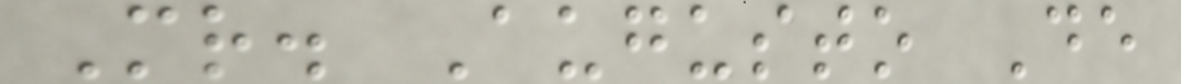Mr. Augusto De
